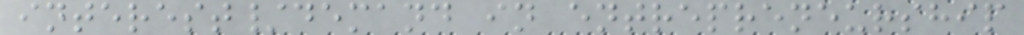interest/demand in entrepreneurship
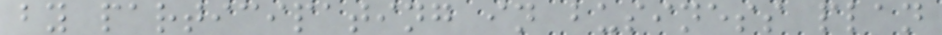by participating in business plan
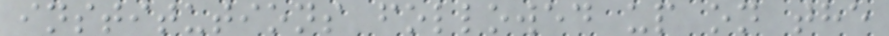institutions followed up on the
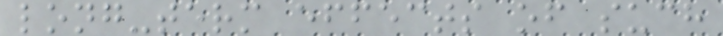long-term effects of such
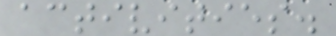activities.
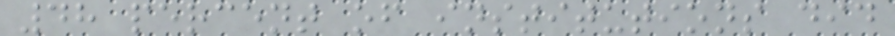48 percent of institutions did
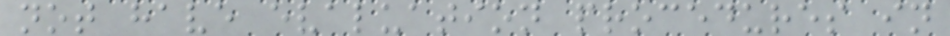not have evaluation procedures in
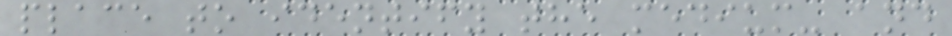place to identify the medium- and
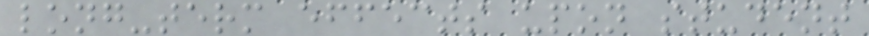long-term effects upon student
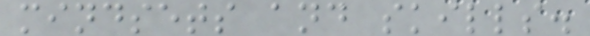mindsets and skills.
